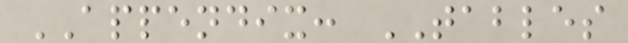APPENDIX: TABLES
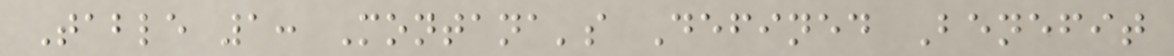Table 1: Montana's Defined Benefit
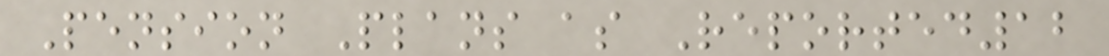Pension Plans as Reported12
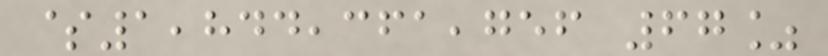$1,844,361,756 67%
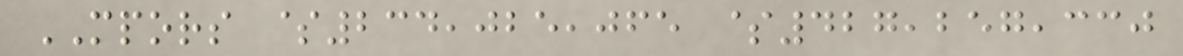MPORS $234,025,065 $427,257,330
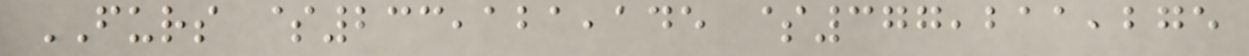FURS $233,121,145 $377,211,275
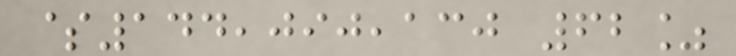$144,090,130 62%
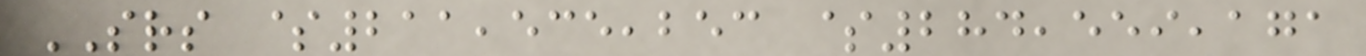SRS $211,535,253 $284,559,171
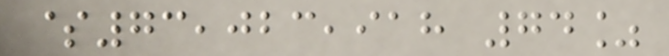$73,023,918 74%
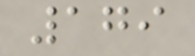179
